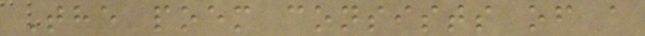The poem consists of a
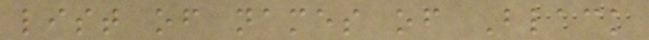list of names of Black
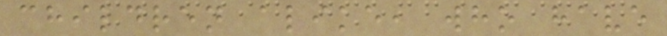children alike, who have
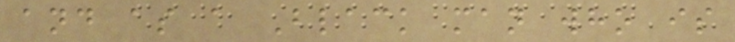and as a Black man who is
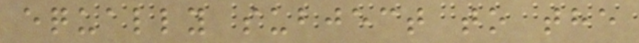equally subject to the
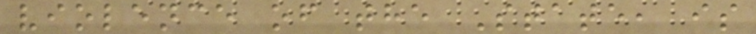violence of the State, is
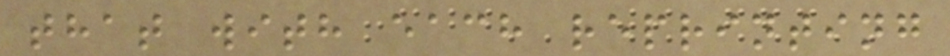that with each reprinting
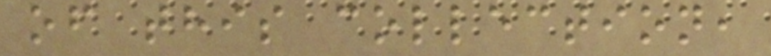of this collection,
